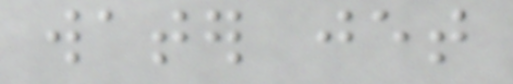water jet
